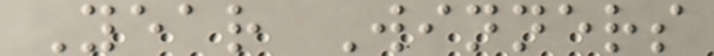Year Winners
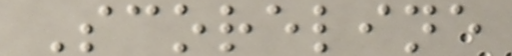Scoreline
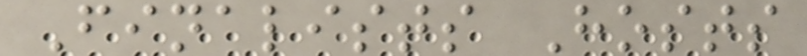Finalists Hosts
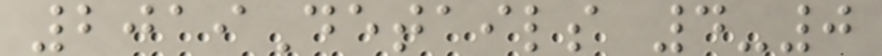2019Details 4-0
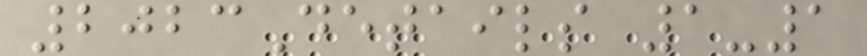2023Details 1-1
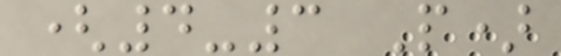(4-3 P)
